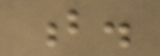b.
